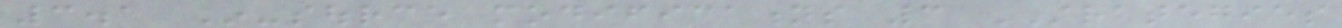3.1 In-source modifications 3 STRATEGIES
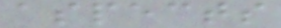aspects
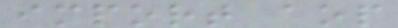import aop
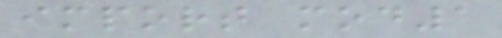import mod1
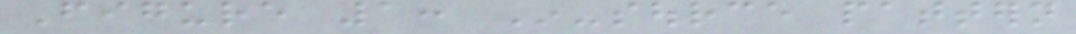Figure 1: In-source pattern
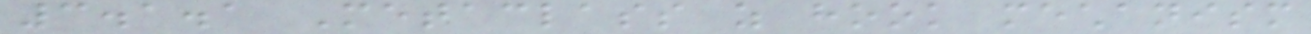3.1.1 Metaclass as hook mechanism
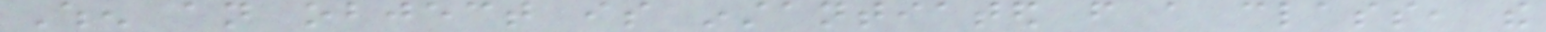When an object is instantiated from a class, the
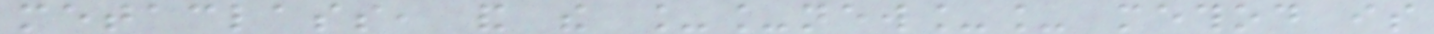metaclass, and the __new__ method is
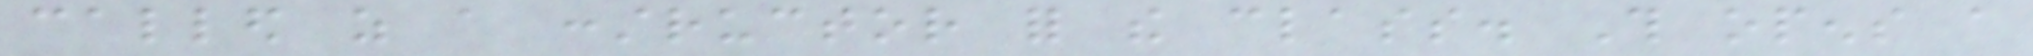called as a constructor for the class. This opens a
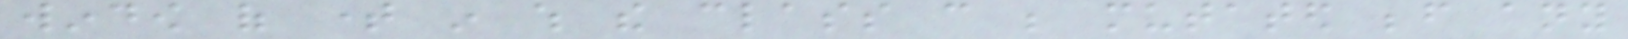window of time in which the class can be mutated before any
